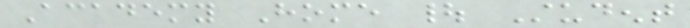Academy Home | Student
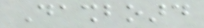Dashboard
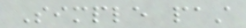Simple past
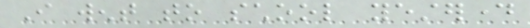I went to school yesterday
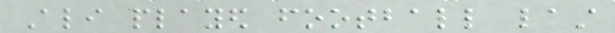Ali played football last
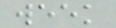week
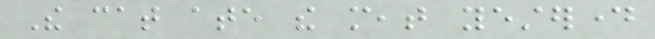The cat ate the meat yesterday
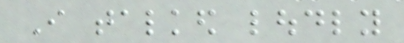I talked loudly
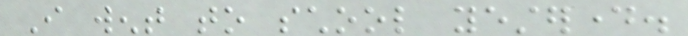I went to school yesterday.
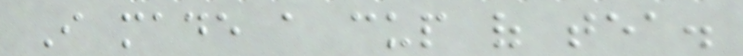I made a cup of tea.
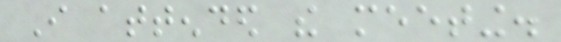I attended the meeting.
